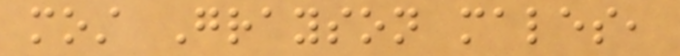most Grayson males,
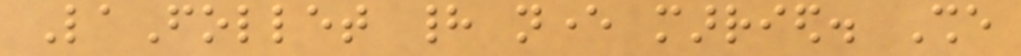LaFollet had never married. She
